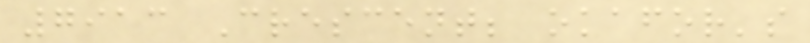7913 Crescent; okafor's
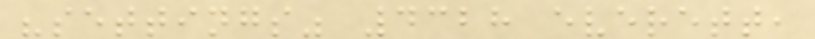"settings" 4328 everett,
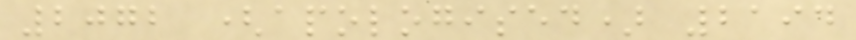2072 (apologised) 2194
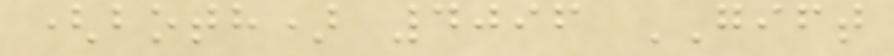(both) 4096 GIFT
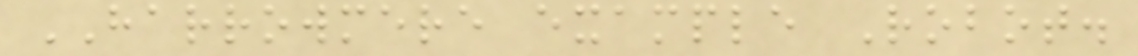HARROWMERE example Robot.
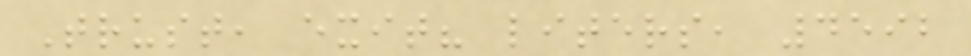Trust, exit? liters, 4592
